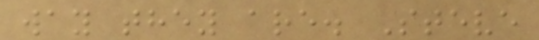way they are. Steve
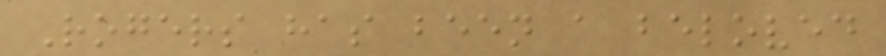Rogers has been a beloved
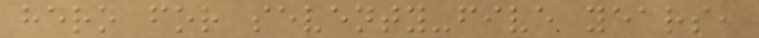hero for seventy-five years,
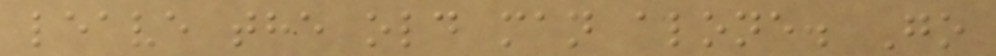leave the old man alone. Go
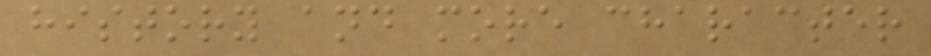history and more character
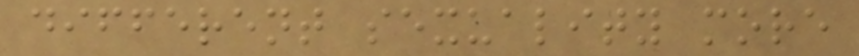different sexuality more
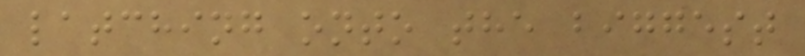latching onto the biggest
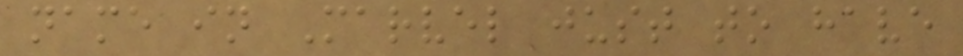name in Marvel just to have
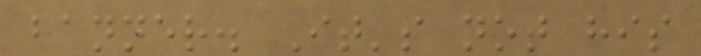banner. It's not his
